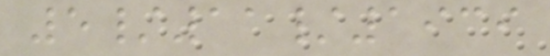5/11/1939
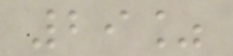29%
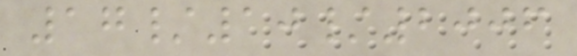17/10/2006
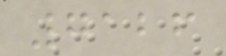7126
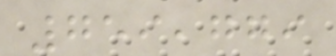759,779
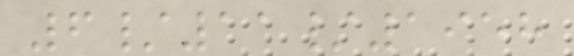6/11/1958
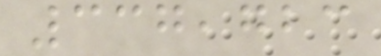337,723
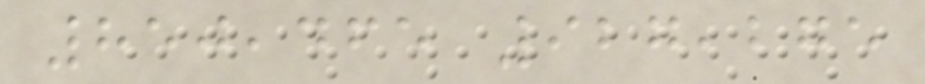850,465 927,275
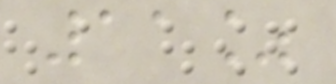11%
